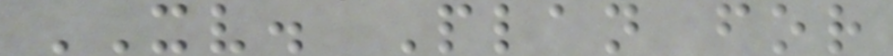XV. Plan for
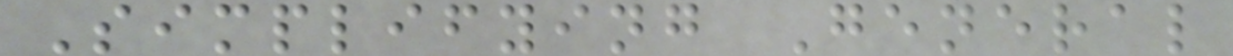Simplifying General
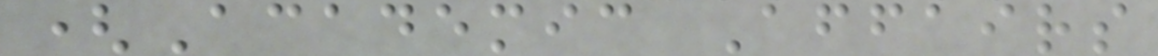(Academic Affairs
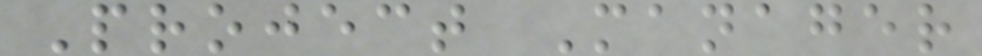Project Manager
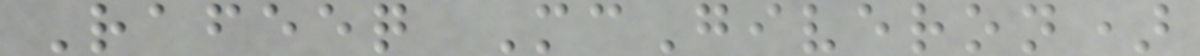Rafeeq McGiveron)
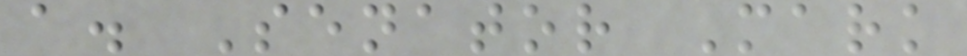a. Senator Mark
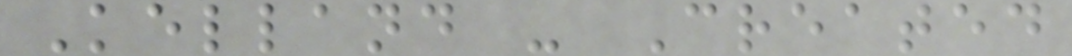Kelland - Created
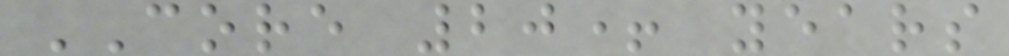CORE 20+ years
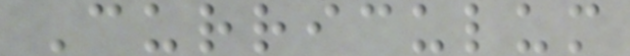Curriculum
